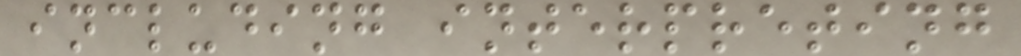including interpreting
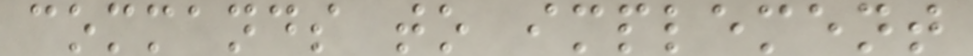commands to implement
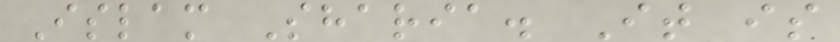Islam Sharia. It is
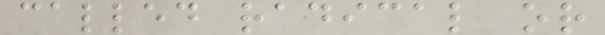called radical or
